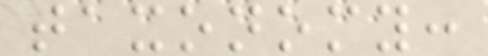taxonomy:
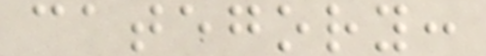category:
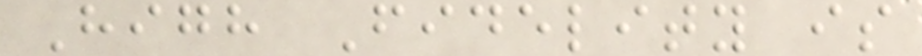High Fidelity is
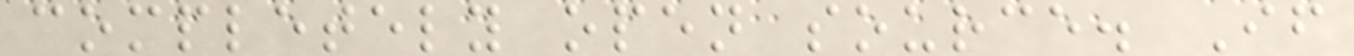completely open source. If
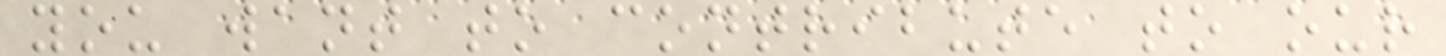you want to contribute to our
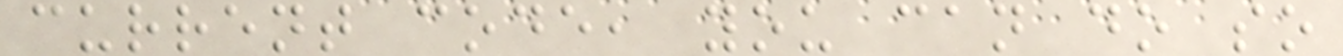current code, you can do so
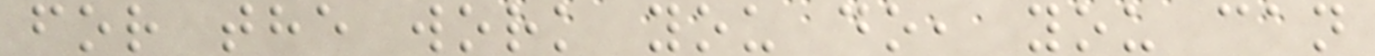for the work you do, you can
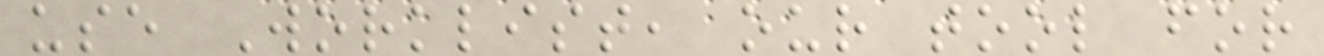use Worklist, our tool for
